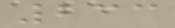233
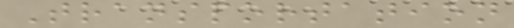Transportation
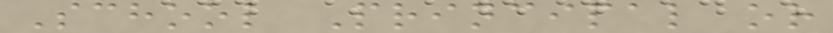School Principal or
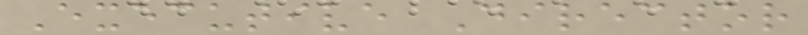Executive Director
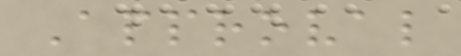Approval
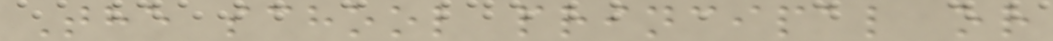The school principal or
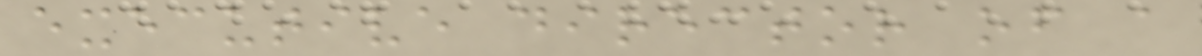executive director of a
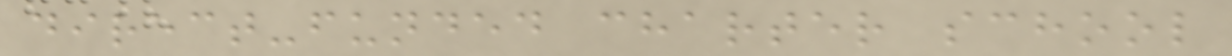direct-funded charter school
